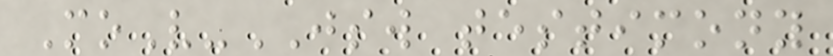MoV-JSW testimony
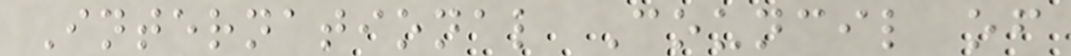International Council of
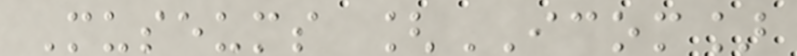Museums [ICOM]
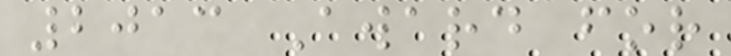2013 Award for
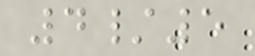4/5
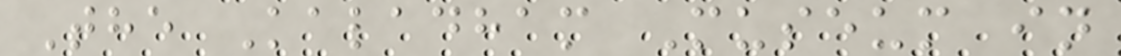The Kaladham Museum in
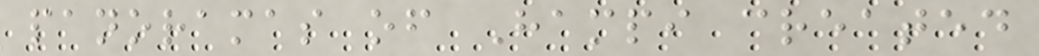panoramas of Hampi created
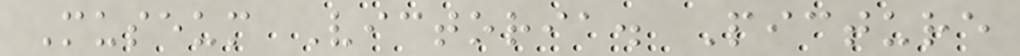Museum Victoria. Picture
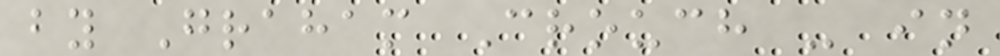by Graham Crouch - in
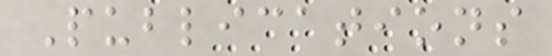Publications
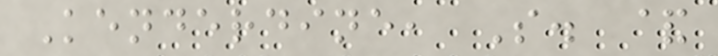Kenderdine, S. &
